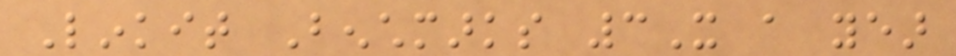Linkit Benchmarks 3X a year
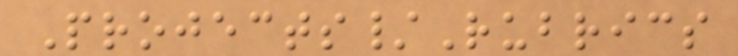Projects/Rubrics
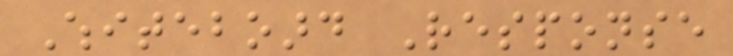Whiteboard Response
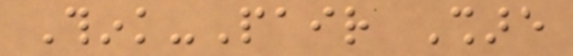Think-Pair Share
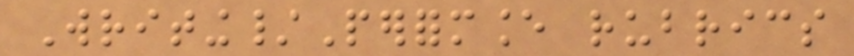Writing/Performance rubrics
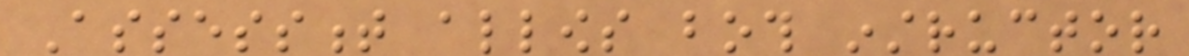Assessment allows both instructor
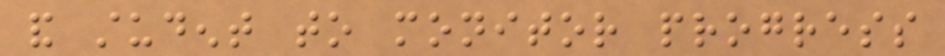and student to monitor progress
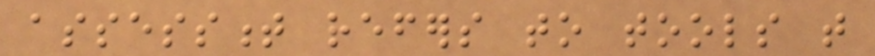assessment refers to tools that
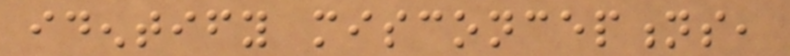identify misconceptions,
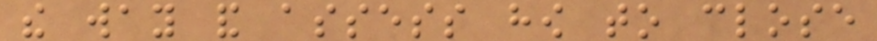the way and assess how to close
